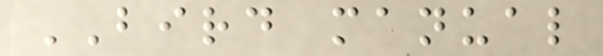BIRD manual
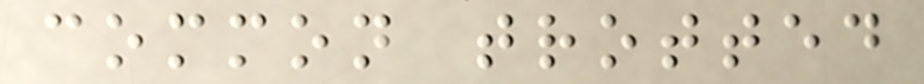common trotted
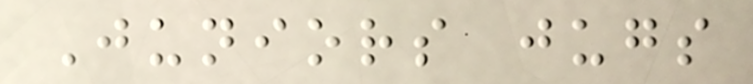Juniors jugs
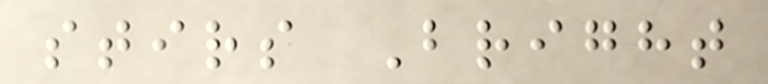stirs Bright
